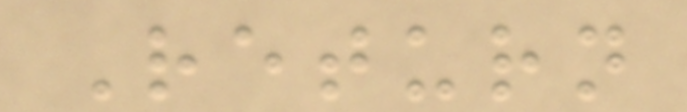Return
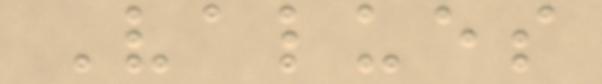Values
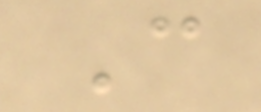C
